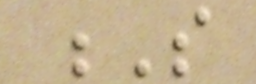S
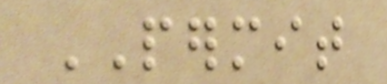PERMIT
